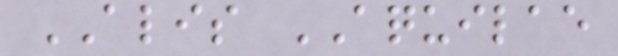ALIS AQUILAE
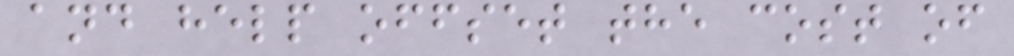and help offset the cost of
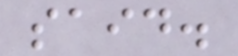said.
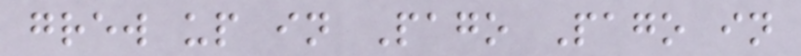grew up in Pago Pago in
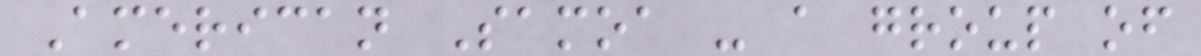American Samoa - a group of
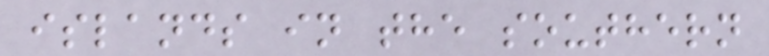islands in the southern
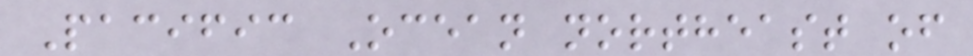Pacific Ocean northeast of
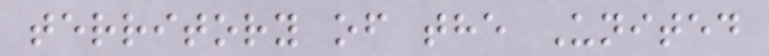territory of the United
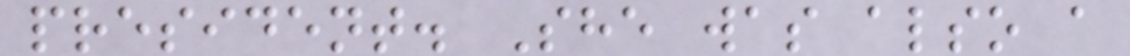president. She was also a
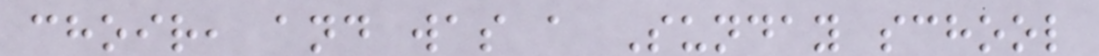choir, and was a Sunday school
